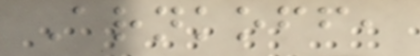Arnkoff,
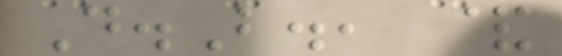D.B., &
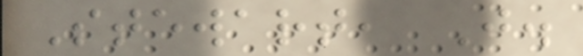Stewart, J.
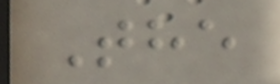The
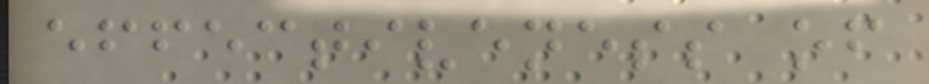effectiveness of
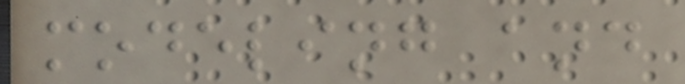modeling and
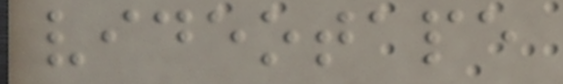videotape
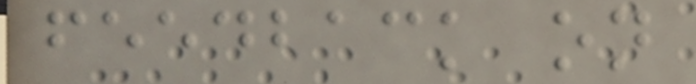feedback on
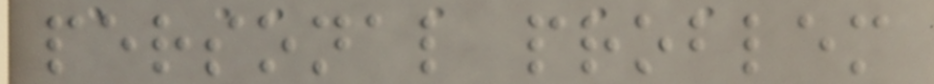personal problem
